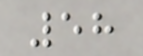58
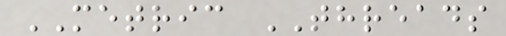METRIC THREADS
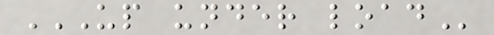UP UNDER LOAD
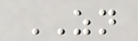ZN
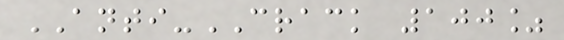ANTI-CRACK 100%
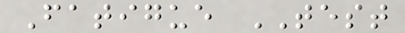Fatigue TEST
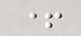+
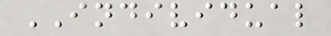INDIVIDUAL
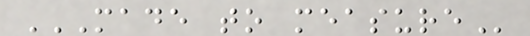MADE TO MEASURE
